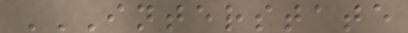INTERSTATE
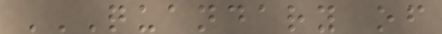QUANDARY OF
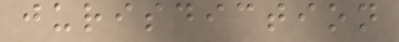jurisdiction
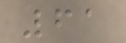61
